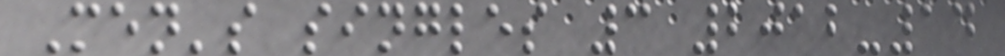Men's singles 3 2012-14
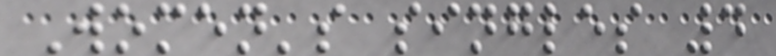Women's singles 4
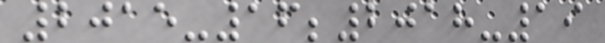2015-16;2018-19
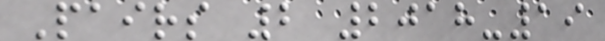Pairs 2 2018-19
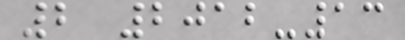2 2012-13
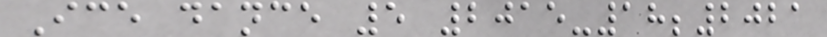Ice dance 5 2015-18;2021
